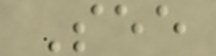See
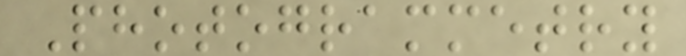Photogrammetry
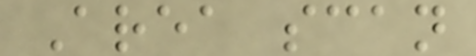Area scan
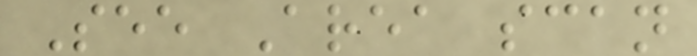See Area scan
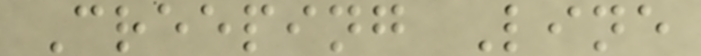Creeping Line
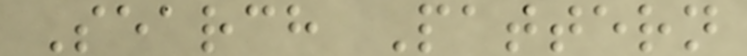Search Pattern
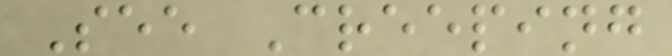See Creeping
